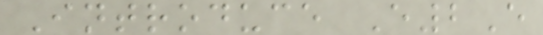Introduce E2E
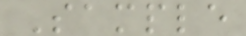Sample
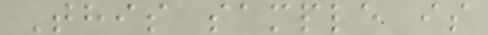This sample is
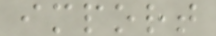import
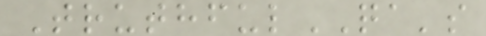TruthfulQA's
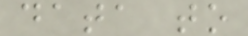data to
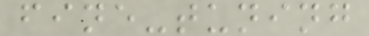fine-tuning
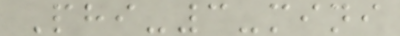Phi-3-mini
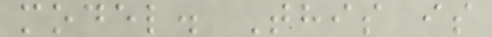model. This is
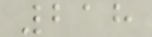218
